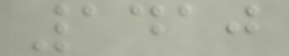1410
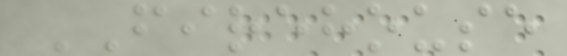FIREHOUSE
